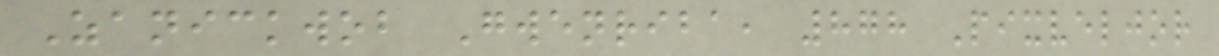Zanickwob Gwenriba, 878 Pixveljor
